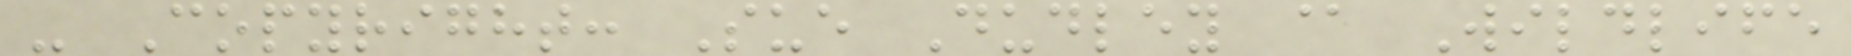- Copyright: Sue Dudley @ Wildlife
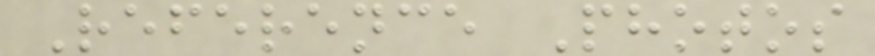Reference Photos
